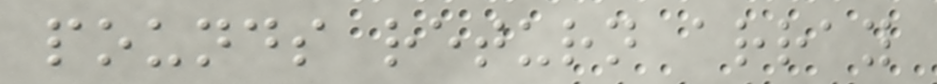pounds return array
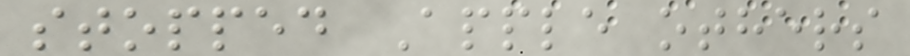stopped Apple others
